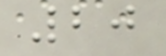20
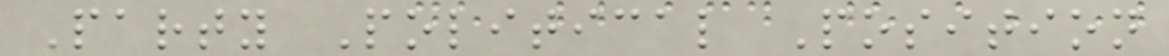Party Political Position
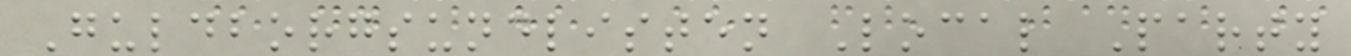Guldborgsundlisten Local Party
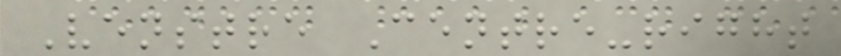Venstre Centre-right
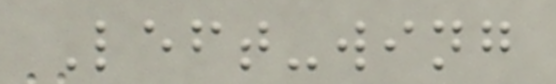Left-wing
